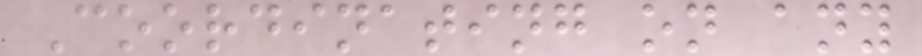Coordinating on any
